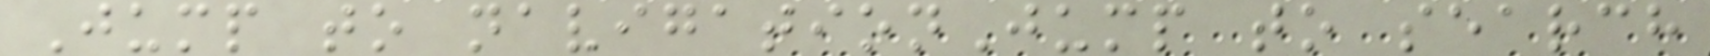Jump to navigationJump to search
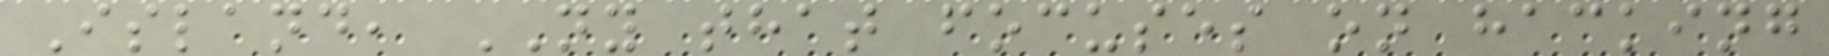Island, NY that focuses on hacking
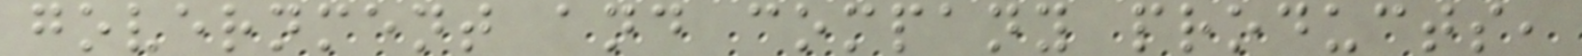government and company products,
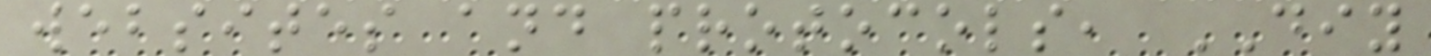websites and protocols, DIY
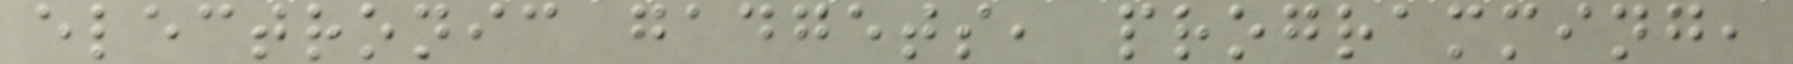electronic gadgets, programming,
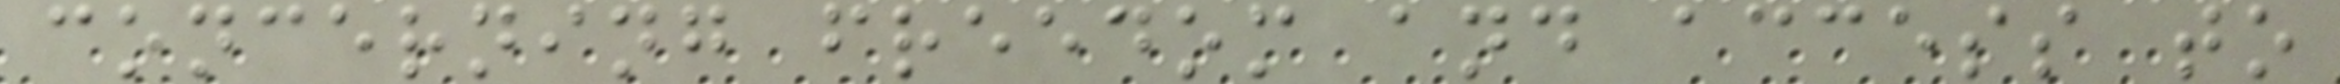concerning freedom and access to
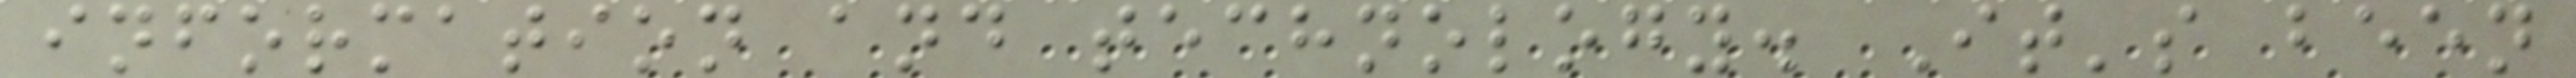information and technology. It's been
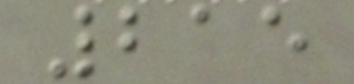215
